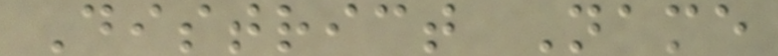District Name
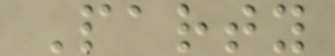Party
